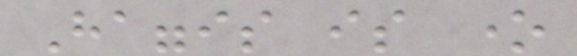Haggis is one
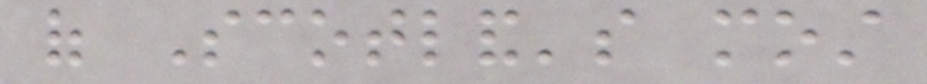of Scotland's most
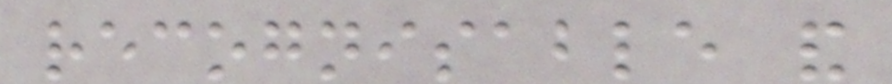recognisable and
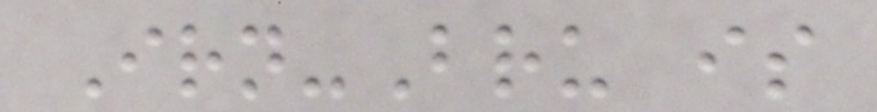Irn-Bru is
